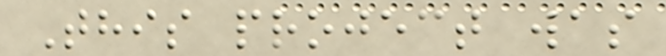This project was
